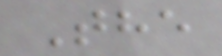The
